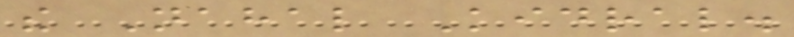the Nahal Kidral.
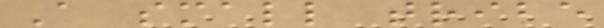A small tribe
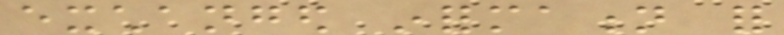exchanged information for
